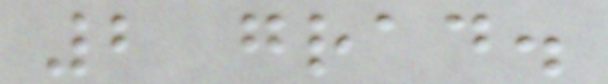2 grad.
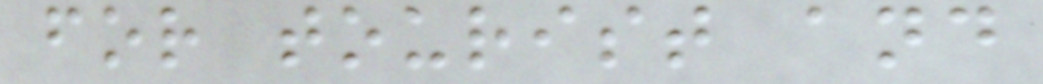for tourist and
